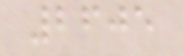2605
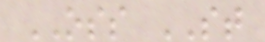OSS ST
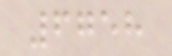6758
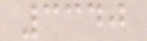3340
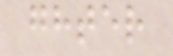ghter
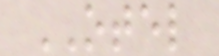OTEL
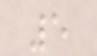5
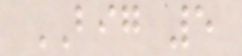BIG 5
